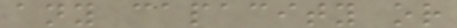any capacity or
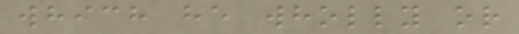which he wholly or
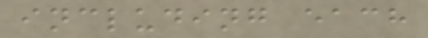including each
